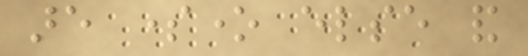are someone else and
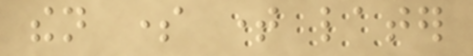then some time later
